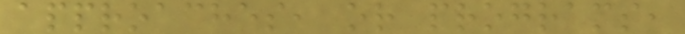approaches, or programs,
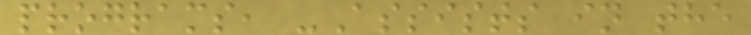programs, -Assists in the
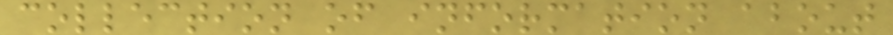collection of information about
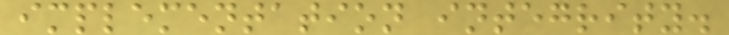implementation integrity.
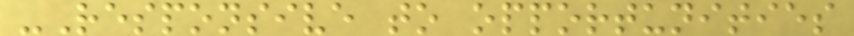-Responsive to opportunities
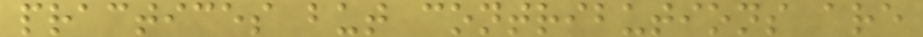practices but contributions are
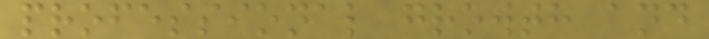professional growth and
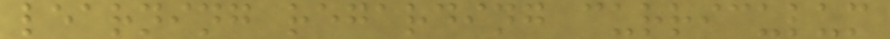learning regarding curriculum
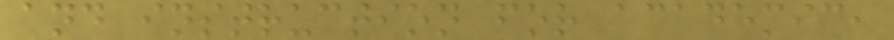and instruction for academic,
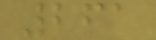261
